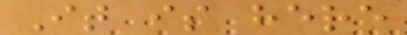It is here
